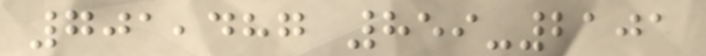701,487 859-2101
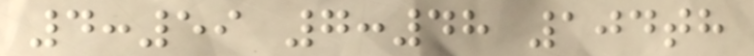4:59 7:48 104th
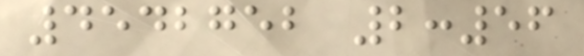4542752 2:56
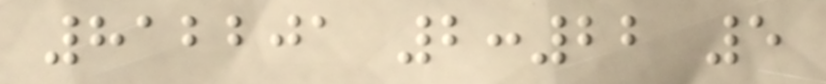812201 2:22 5
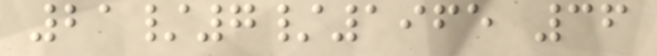21/7/1965 36
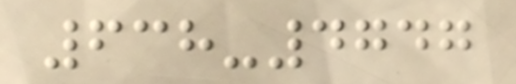638-4747
